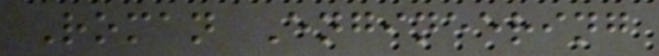Roman Engineering
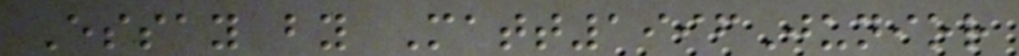Essay by Matt1996Junior
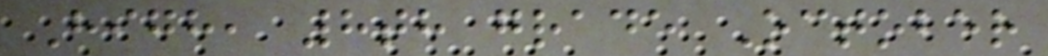High, 8th grade October
